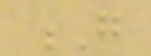G
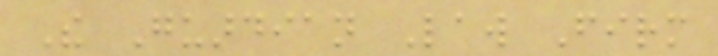The Guardian Law Firm
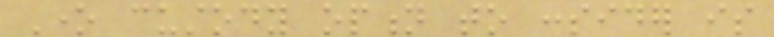One custody option to consider is
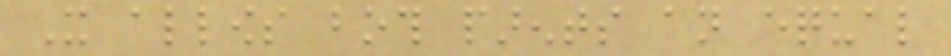It allows both parents an equal
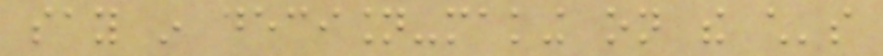say in decision-making on the child's
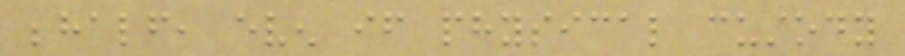behalf, even if physical custody
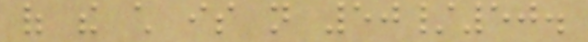of the child is not 50/50.
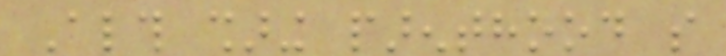Although sharing parenthood so
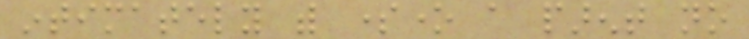intimately with someone a parent no
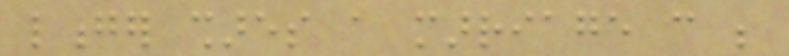longer shares a marriage can be
